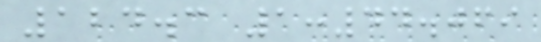124.3 1:44.069
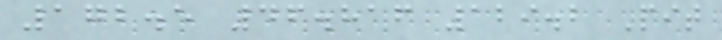172.5 46.816 129.2 Pit
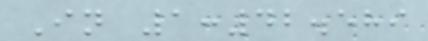In 1:42.589
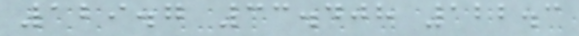129.7 33.408 122.3
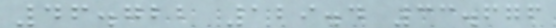46.722 129.4 33.676
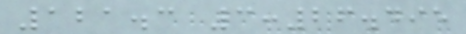121.3 3:26.495
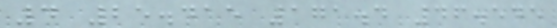4 25.415 171.4 46.545
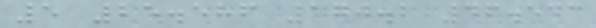5 25.586 170.2 46.543
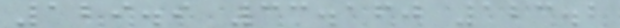129.9 33.160 123.2
